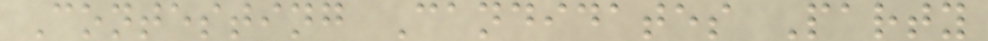Contesting Candidates Party
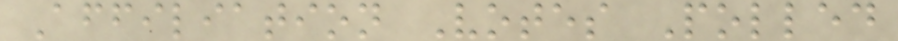Affiliation Votes Polled
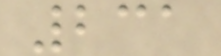231
